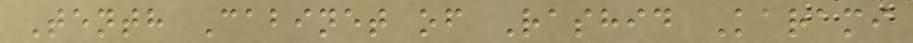Tenth Cabinet of Rashid Karami
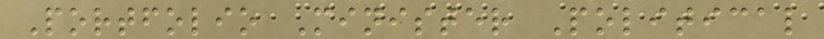Portfolio Minister Political
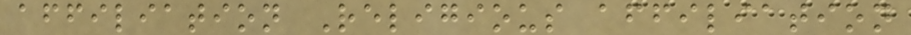affiliation Religious affiliation
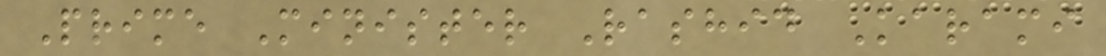Prime Minister Rashid Karami
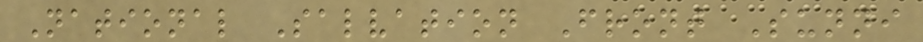National Salvation Front Sunni
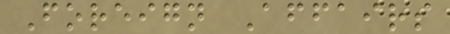Foreign Affairs
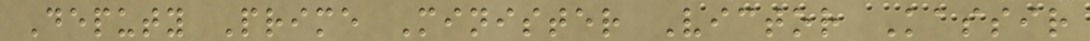Deputy Prime Minister Victor Kassir
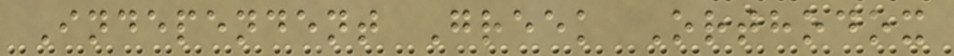Independent Greek Orthodox
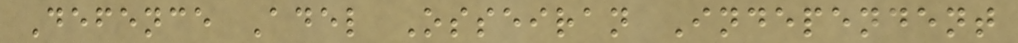Defence Adel Osseiran Independent
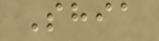Shia
